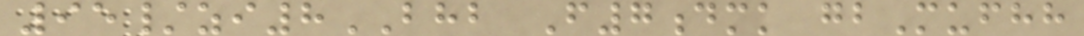95/zi8BHB F7dmk gbMufhh
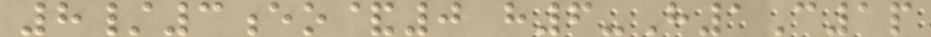8/3eo&0 h6-H1C1p
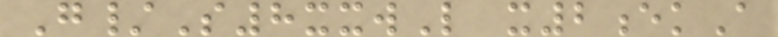G/S8xxwL x2ekA
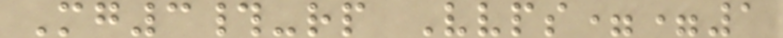Mg3#-rp Vvps==1
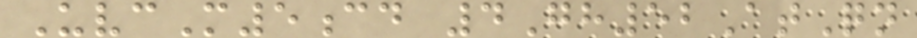UvcM5cd 4Gh52AtQn
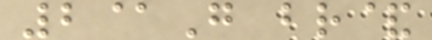2@G br&
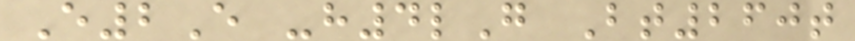E2E -h4lG Bt260t
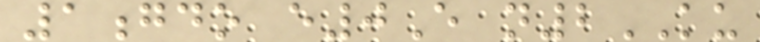1gdo e0E n2KU
